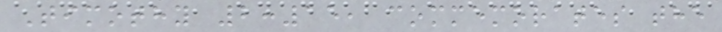Timothy 2:15, commemorates the
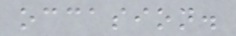occasion.
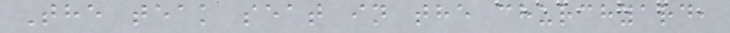The teak seat in the churchyard,
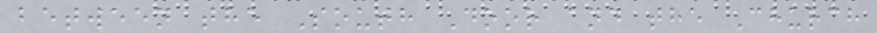between the South Door and the Church
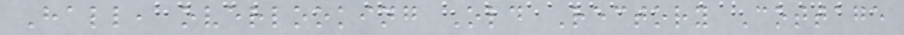Hall, overlooking Old Rectory Cottage
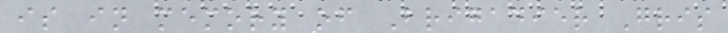is in memory of Brigadier Gris
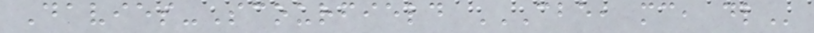Davies-Scourfield CBE, MC, DL
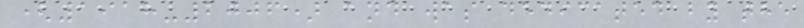(1918-2006) and was dedicated by the
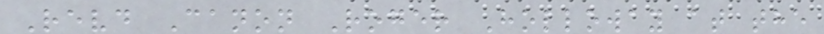Revd Canon Roger Holloway at the
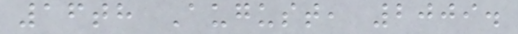16th August, 2009.
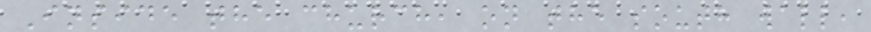Inside the church, on the south wall,
